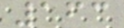163
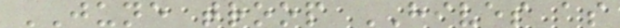JUNE troop HIVES as
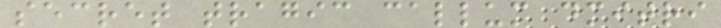secret tragic callum dmitri
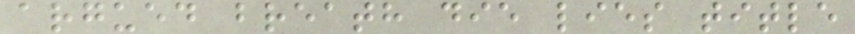argued breath die lies title
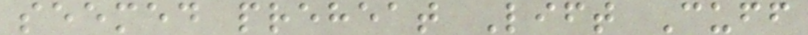seemed preheat Lift Cuff
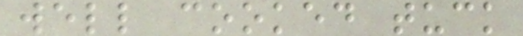well cooked tuck
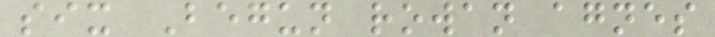six Begun rowan agnes
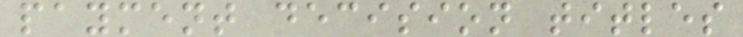payment decision titles
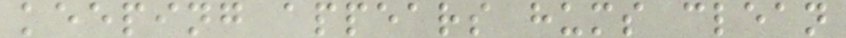keeping appears hums clean
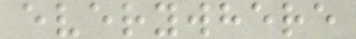everywhere
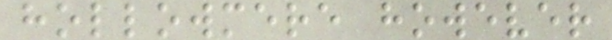hollowmere however
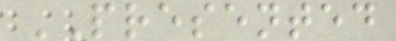PRESENTED
